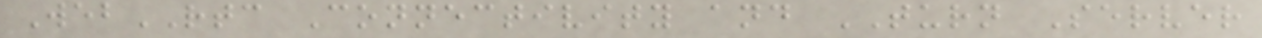WebRTC Connectivity and TURN Server
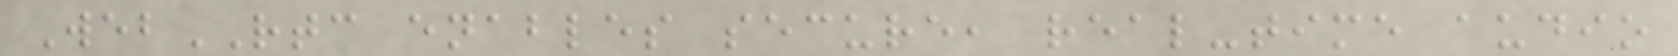WebRTC enables secure, real-time audio
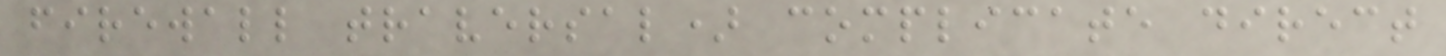firewall traversal) complicate direct
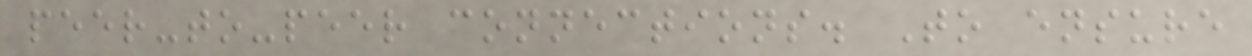peer-to-peer connections. To ensure
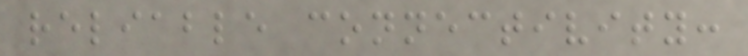reliable connectivity:
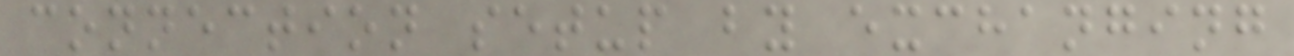connection setup by exchanging
